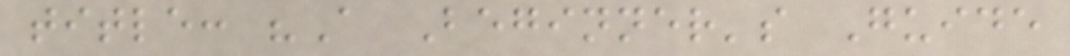title: "A Beginner's Guide
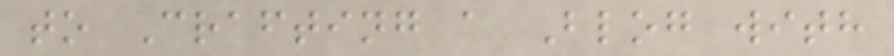to Crafting a Blog with
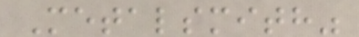Metalsmith"
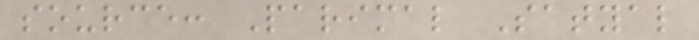source: Parimal Satyal
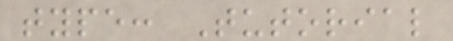type: Tutorial
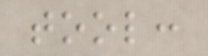tool:
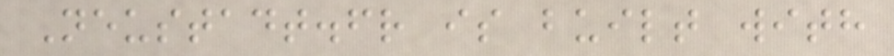Neustadt.fr is built with
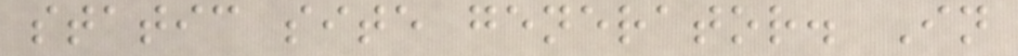static site generator. In
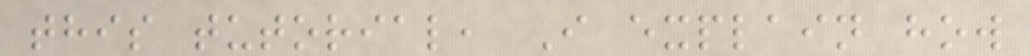this tutorial, I explain how
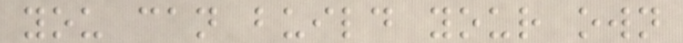you can build your own
